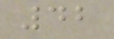42
